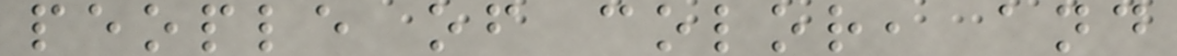people of color, and
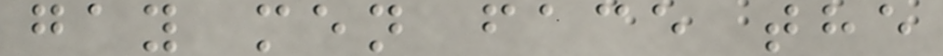gay men face the
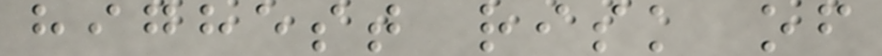highest risk of
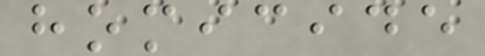homicide
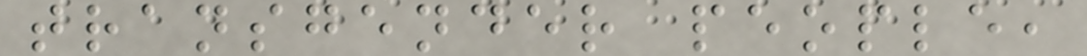transgender people,
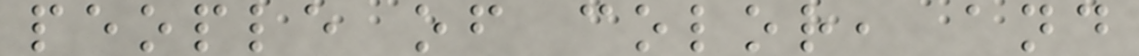people of color, and
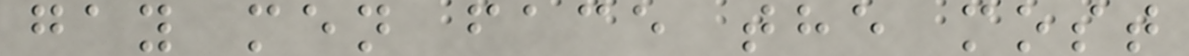gay men face the most
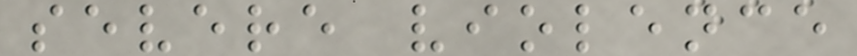severe violence
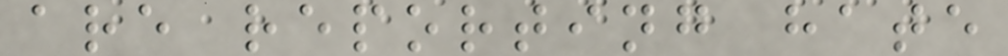are reporting hate
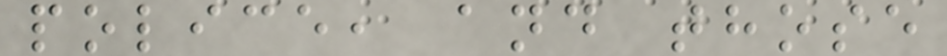police, and those
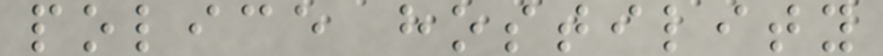police hostility
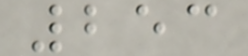253
